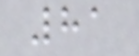81
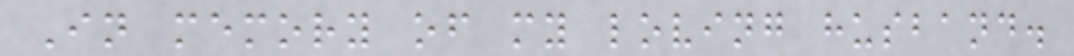In memory of my loving husband.
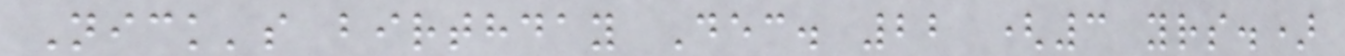Nick's birthday Dec. 22 (3 yrs.)
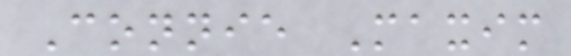Connie Maxim
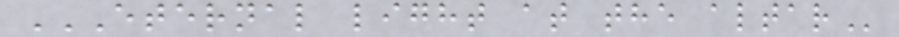ETERNAL LIGHT AT THE ALTAR
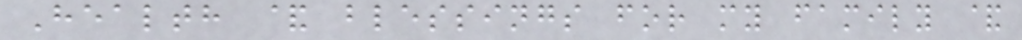Health & blessings for my family &
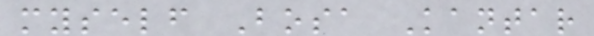myself Bosa Kantar
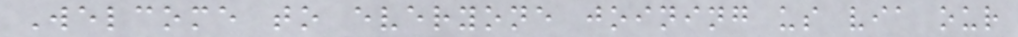Welcome to everyone joining us via our
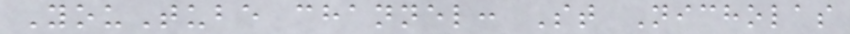YouTube channel: St Nicholas
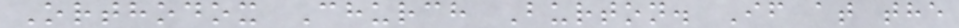Orthodox Church Burton. If at the
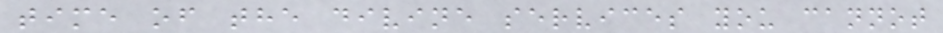time of the divine services you cannot
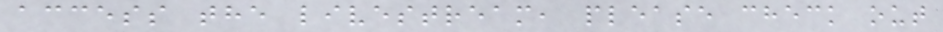access the livestream, please check out
